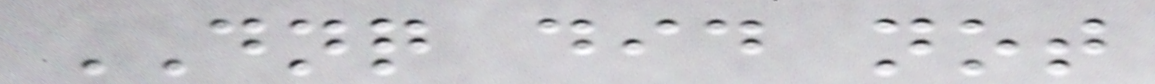DNQ did not
